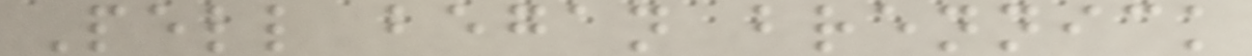Pell began brennick
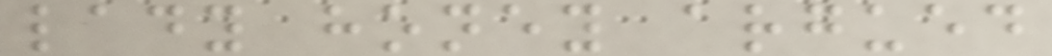lady honey argued
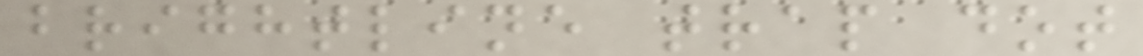brightline trap dot
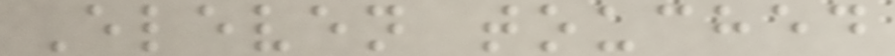Eleven touched
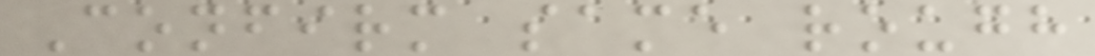Confirm same rough
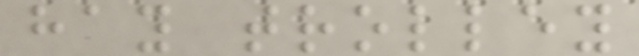hay trolley
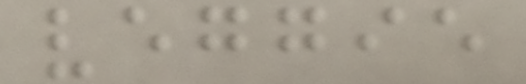veggie
